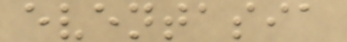eventasia
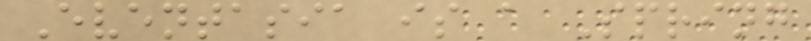Eventasia is a Spring
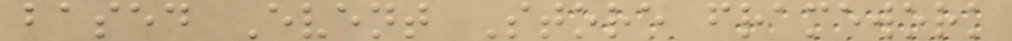based Event Store framework
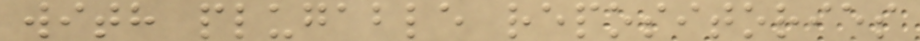with plugable repositories
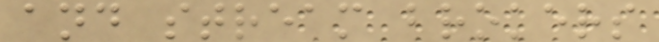and stream brokers
